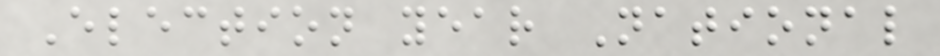Election year National
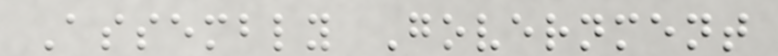Assembly Government
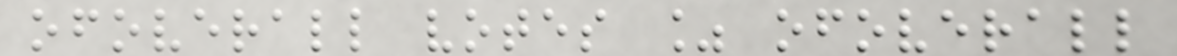ofoverall votes % ofoverall
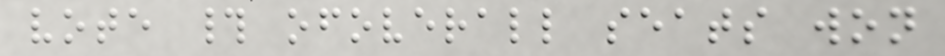vote # ofoverall seats won
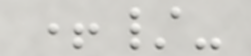+/-
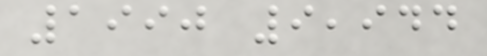1990 9,944
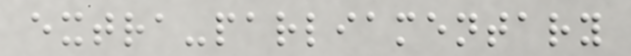extra-parliamentary
